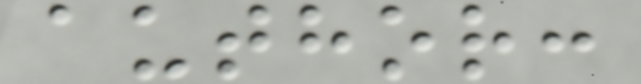author:
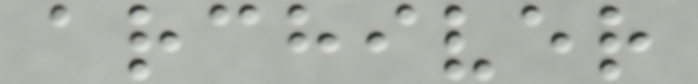archiver
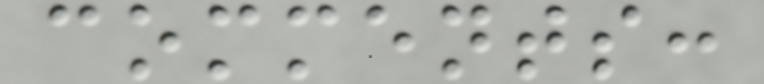comments:
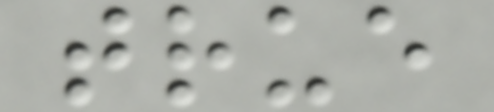true
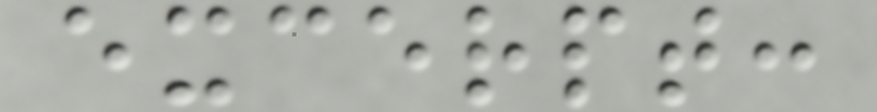excerpt:
